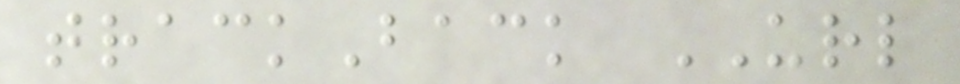trackBack URL
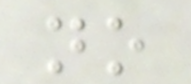no
